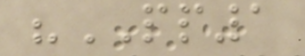"PP1
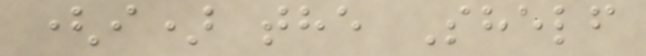(i) the Shelf
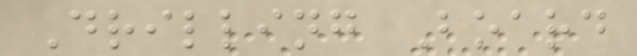Drilling Board
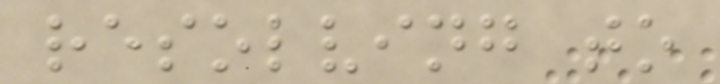resolving to
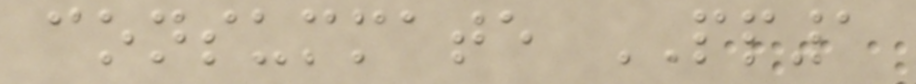consummate PP1
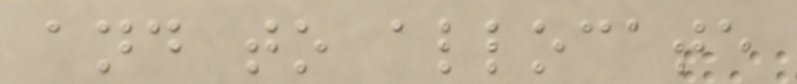and to allocate
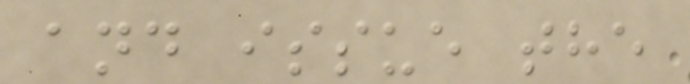and issue the
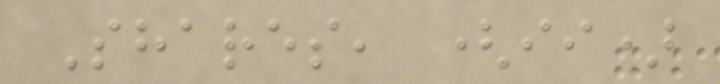Shares, (ii)
